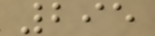295
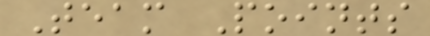Team Points
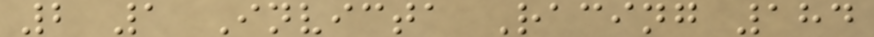2 1 Invicta Racing 184
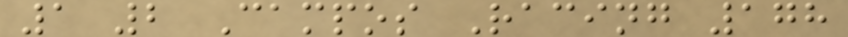1 2 Campos Racing 178
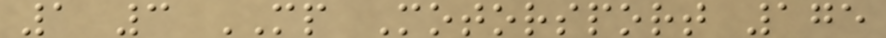1 3 MP Motorsport 175
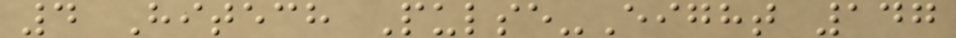4 Hitech Pulse-Eight 147
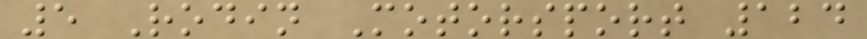5 Rodin Motorsport 124
